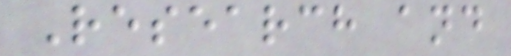Research and
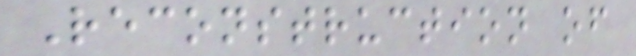Reconstruction of
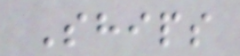Ships
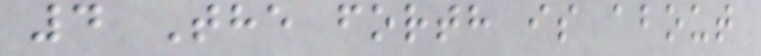4 The forth is about
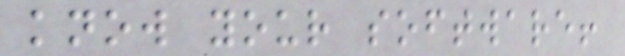know your software!
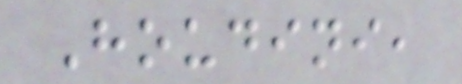Houdini,
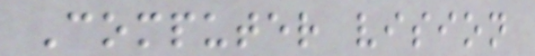Computer vision
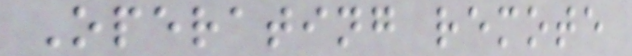Operating remote
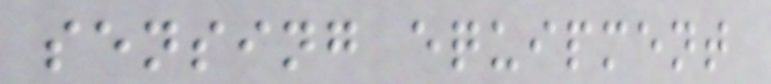sensing equipment
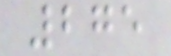275
